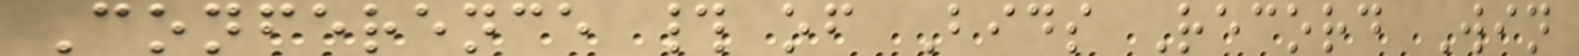Conference # of Bids Record Win
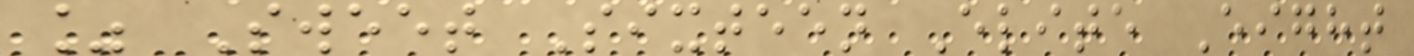% Sweet Sixteen Elite Eight
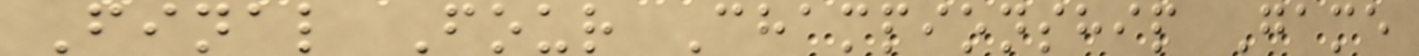Final Four Championship Game
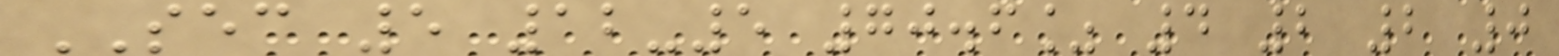SEC 5 12-5 70.6% 4 2 2 0
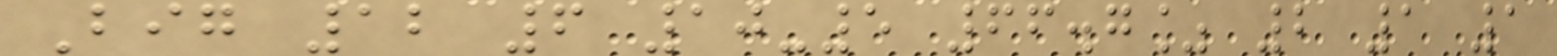Big 12 6 10-5 66.7% 2 1 1
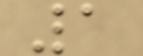1
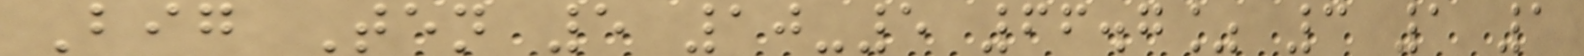Big Ten 5 10-5 66.7% 3 1 1
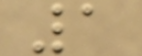1
